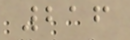216
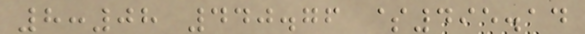8:08 440.76 $495.14
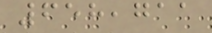658,711
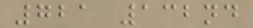721 132nd
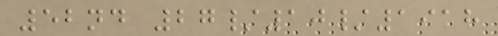52nd 27/10/1918
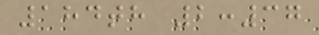184th 2:37
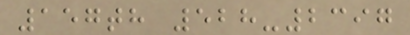157th 528-2397
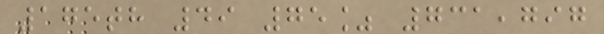175th 49 75% 731,797
